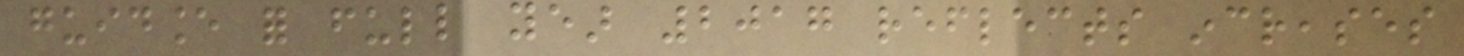guidance for full year 2017 reflects increases
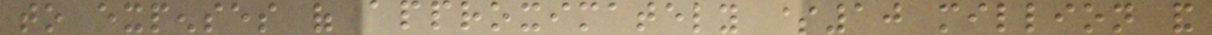to expenses of approximately $10 million and
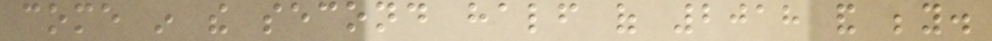come in the second half of 2018 and beyond.
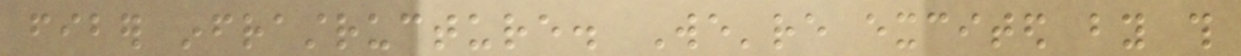fiber infrastructure. We're excited by this
